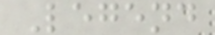Legend
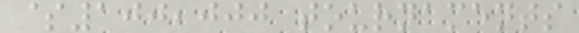$100,000 tournaments
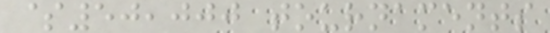$50,000 tournaments
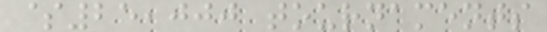$25,000 tournaments
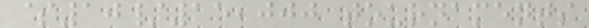$10/15,000 tournaments
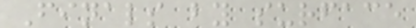Finals by surface
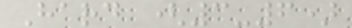Hard (3-6)
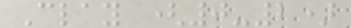Clay (0-2)
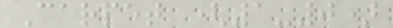Carpet (1-0)
